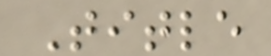Title
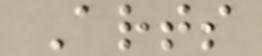Arts
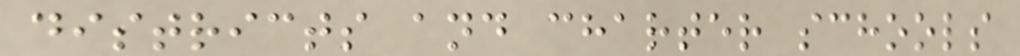districts and charter schools
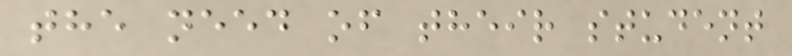the need of their student
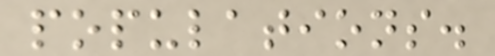populations.
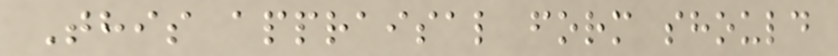This appraisal form should
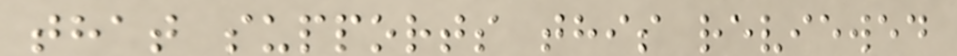that supports this reviewed
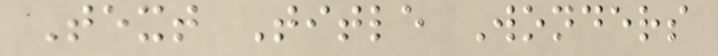Text Title Wonders
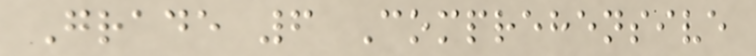Grade 6 Comprehensive
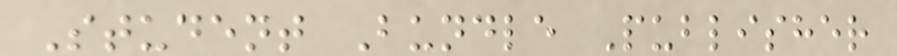Student Bundle Publisher
